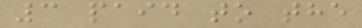3 paid to the
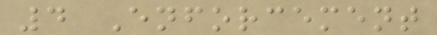4 Enforcement
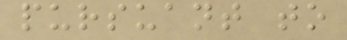pursuant to
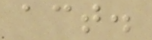act.
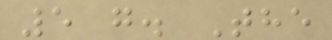5 g. The
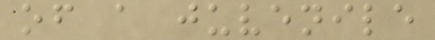of a juvenile
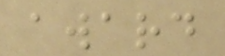award
